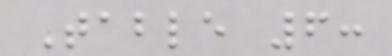Table 6:
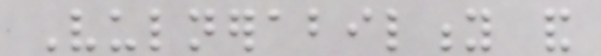Vulnerability and
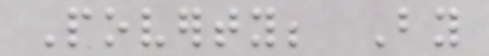Poverty; By
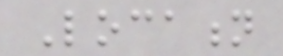Location
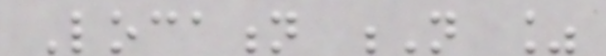Location N %
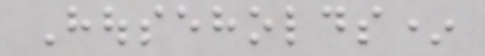Households*
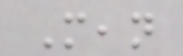Mean
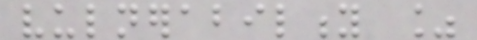vulnerability %
